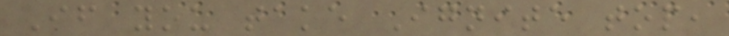If you take Ignite top,
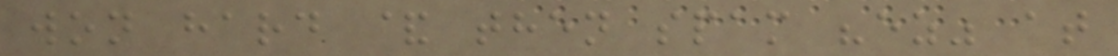won hard & then spam "ez" at
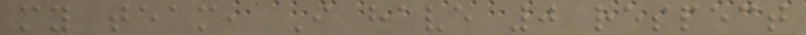my team, I have 0 respect
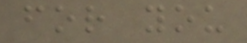for you
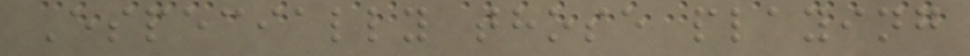Especially those playing
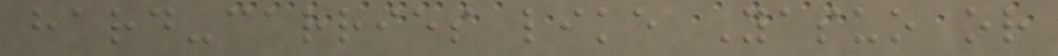hard-carries like Yasuo or
